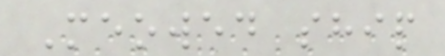Meowed ship
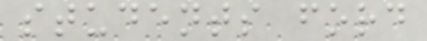students ford
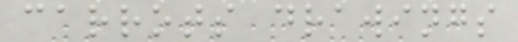carrots drawings
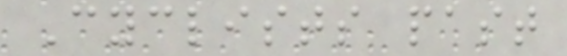Cyclists past
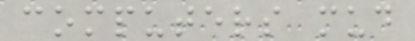computers mud
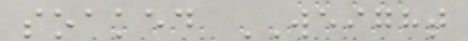soaked WEIGHT
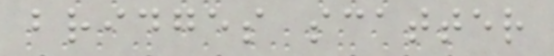bridges scatter
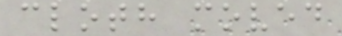cloth moved
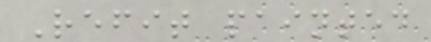Refit painted
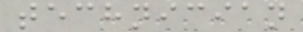technician
